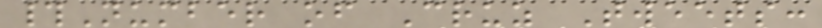#Number of Cruz Tweets:
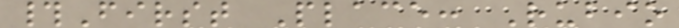#First Place: Rubio
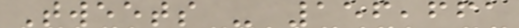Tweets - 156,661
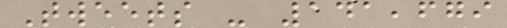Tweets - 141,679
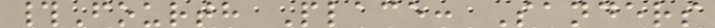#Fourth Place: Sanders
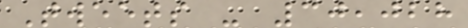Tweets - 30,028
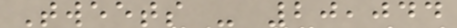Tweets - 20,044
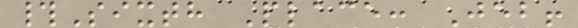#Sixth Place: Jeb!
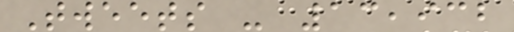Tweets - 13,932
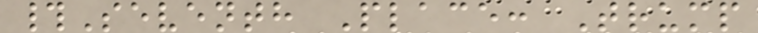#Seventh Place: Trump
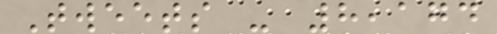Tweets - 8,174
